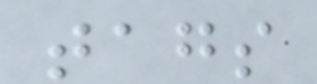tags
